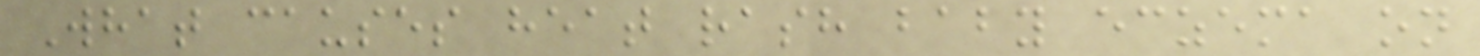What causes heat rash baby eczema on
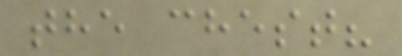the chest?
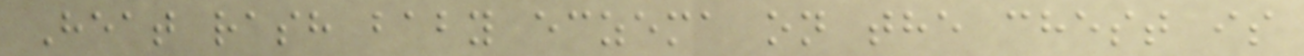Heat rash baby eczema on the chest is
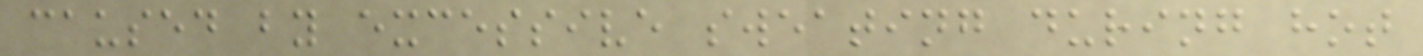caused by excessive sweating during hot
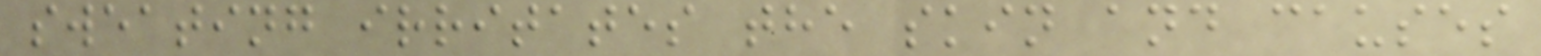sweating irritates the skin and causes
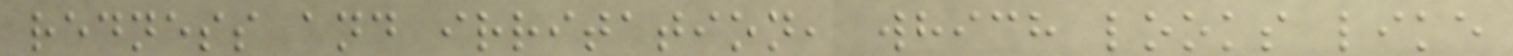redness and irritation, which looks like
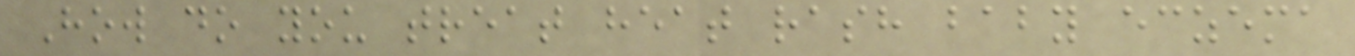How do you treat heat rash baby eczema
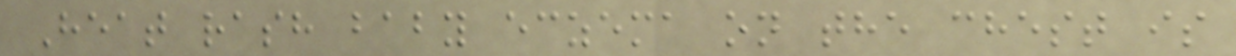Heat rash baby eczema on the chest is
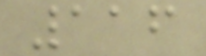116
